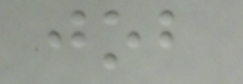job
